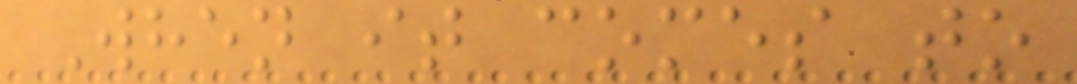When it comes to
